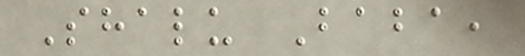Shalu Baba,
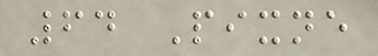64 Pixne
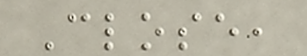Close,
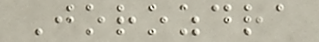Jorozdra
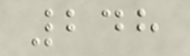248
